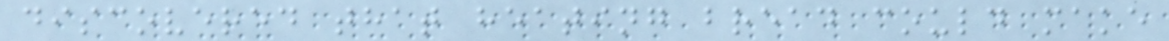discovered that heating bread could make
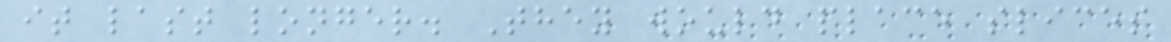it last longer. They would place slices
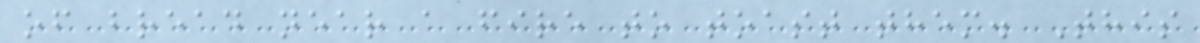of bread near a fire to toast them. This
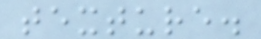texture.
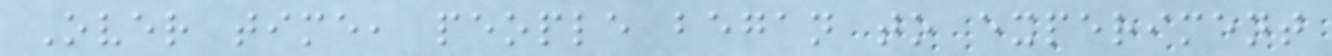Over time, people began to experiment
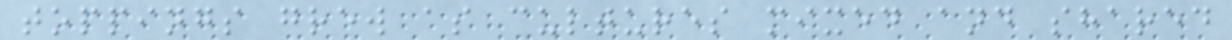toppings grew as cultures mixed and shared
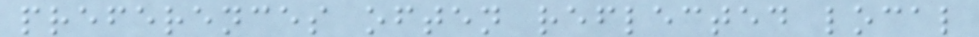preferences often reflected local
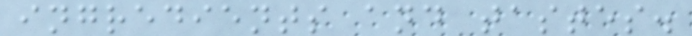ingredients and tastes.
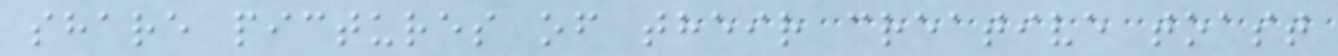share pictures of their creative toast
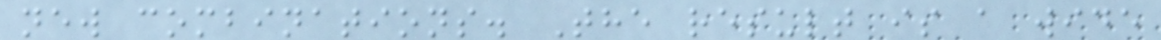new combinations. The result is a wide
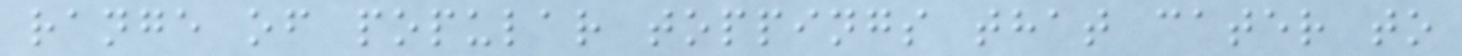range of popular toppings that cater to
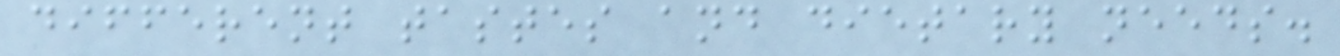different tastes and dietary needs.
